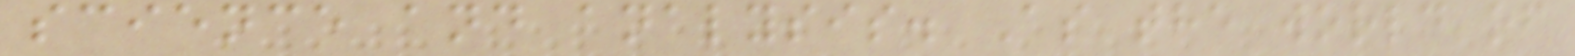science and analysis. As the world of
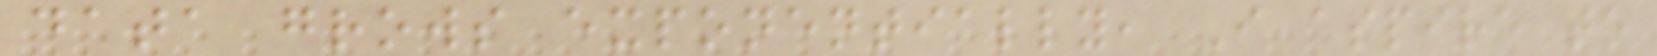data grows exponentially, I aspire to
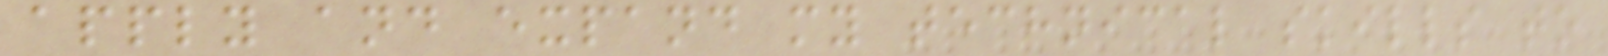apply and expand my technical skills to
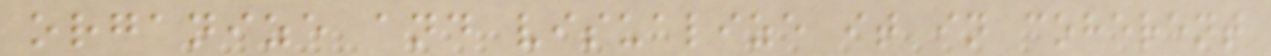organize and visualize it in coherent
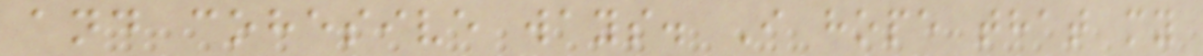and cohesive ways. I hope that my
